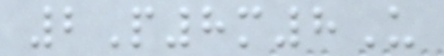2P8m8U
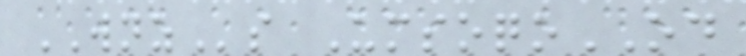WNZs UmsoqoOD
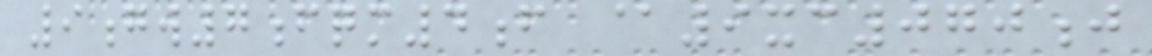9gw7fqm4f @9xc070j
